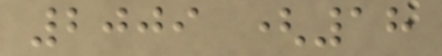2009 (18
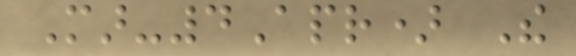Mar-4Apr) The
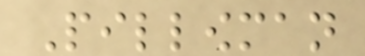Pillowman
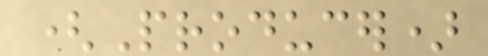(Producer)
